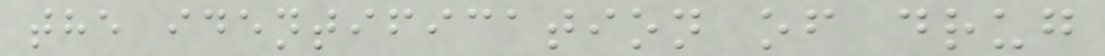the identification of drug
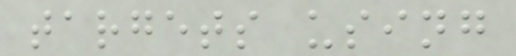targets using
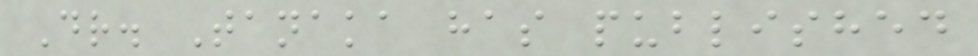Dr. Tanaka has published
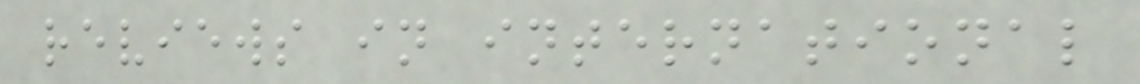reviews in international
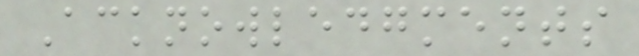Acknowledgments
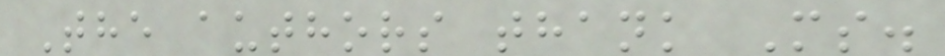The authors thank Ms.
